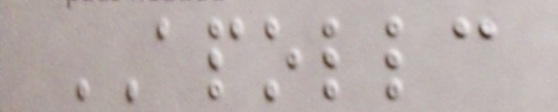APOLLC
